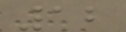12
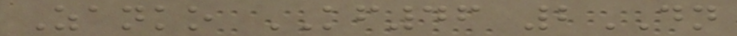Zanko KF46 2DN
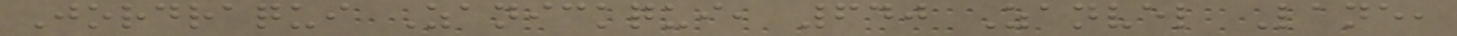Jordraqui Zanickqui, 640 Zanvel Lane,
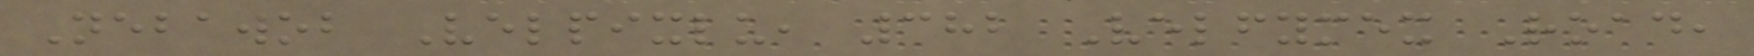Nebawob Velpixlu, 382 Velfymex Road,
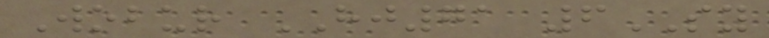Wobur HJ71 6SY
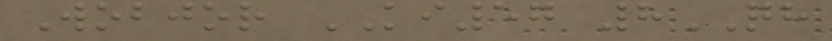Wobjor KI57 8QH
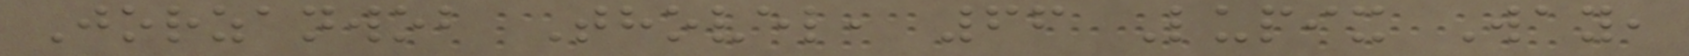Jorzanwob Thovel, 66 Lupix Way,
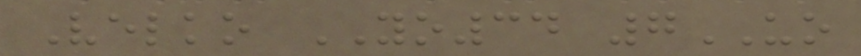Velko YO34 7UO
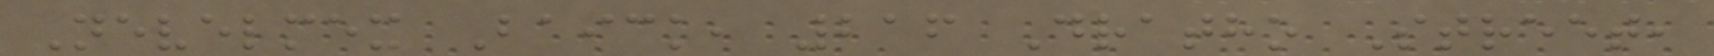Nevelmex Baick, 216 Dratho Street,
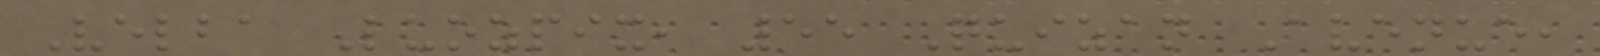Velba Luozpix, 55 Quizan Avenue,
